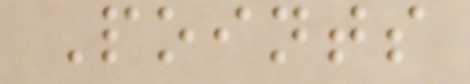Points
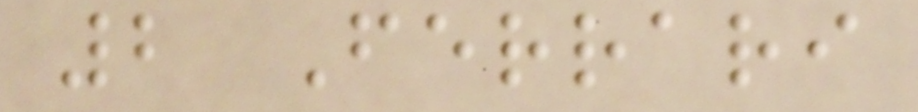2 Ferrari
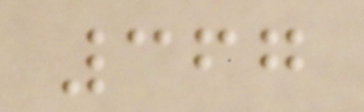367
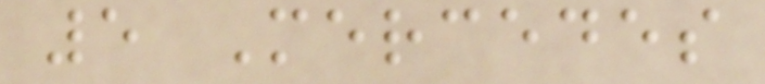5 Mercedes
